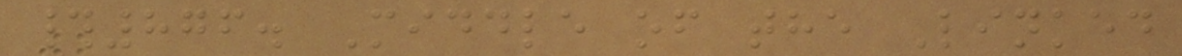#876. Middle of the Linked
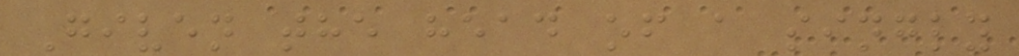Given the head of a singly
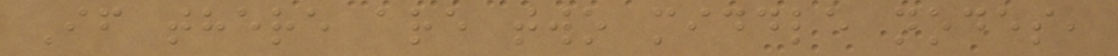If there are two middle nodes,
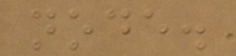node.
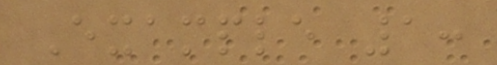Example 1:
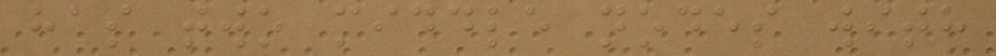has two middle nodes with
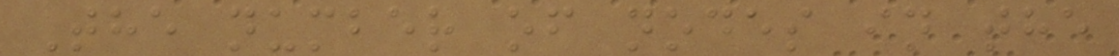The number of nodes in the
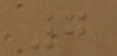7
